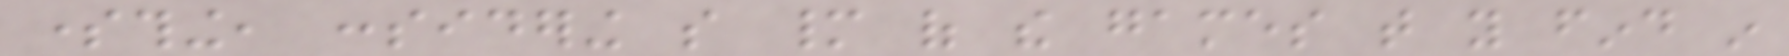something, considering so many of the games that you find in
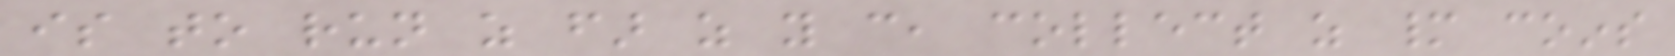is to run as far as you can, collect as many coins
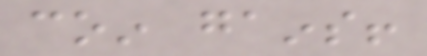coin gains!
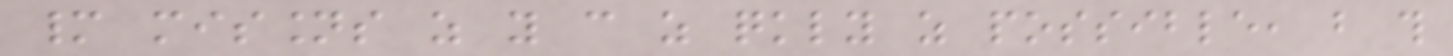many missions as you can as quickly as possible, but this
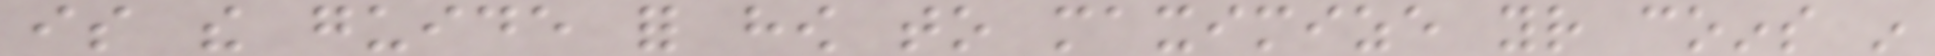is the guide for how to maximize your coins in
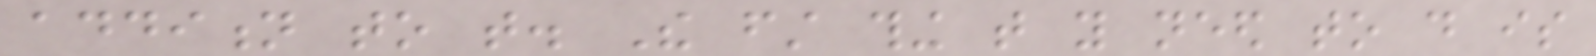addition to that. The first thing that you need to do is
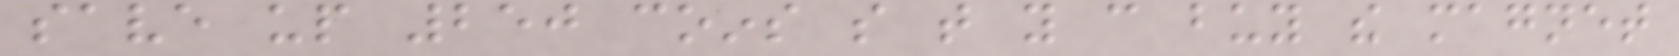save up 250 coins so that you can buy the magnet
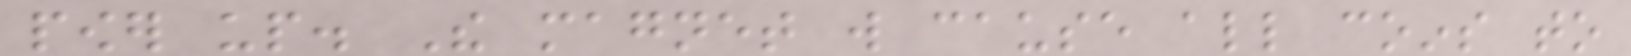power up. The magnet will cause all coins to
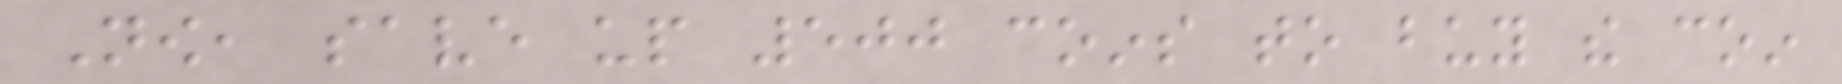Now, save up 500 coins to buy the coin
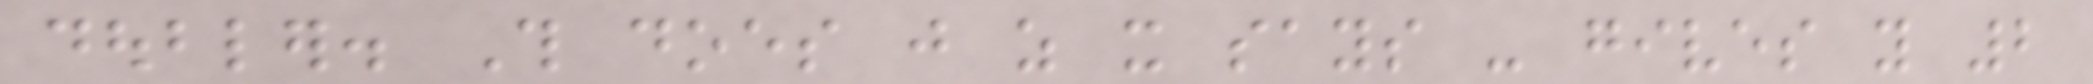doubler. This does just as it says - gives you 2
